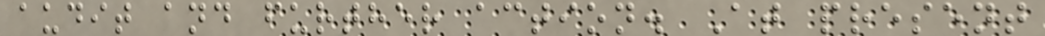audit and further action. At present
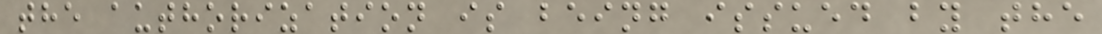the authorization is being issued by the
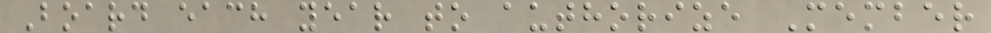Board each year to authorize Member
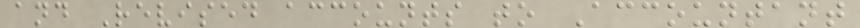and Revised accounts to Accountant
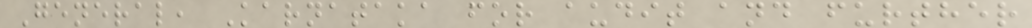General, Karnataka for audit and further
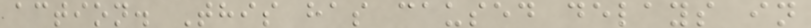action. This has caused delays in
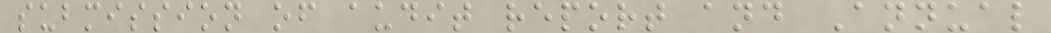submission of audit report and Annual
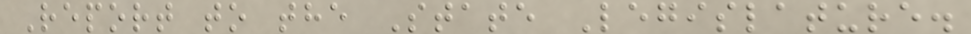Report to the State Legislature.
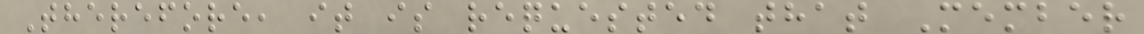Therefore, it is requested that Member
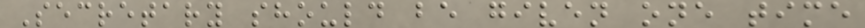Secretary should be given one time
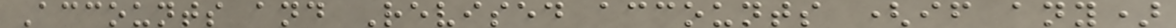Accounts and Revised accounts (if any)
